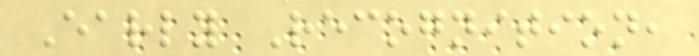Early Recognition,
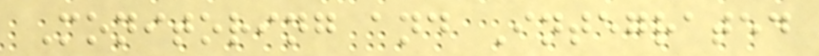Monitoring and Integrated
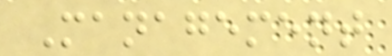Management
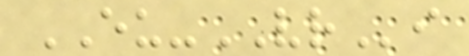EU-VRi
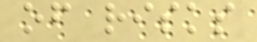of risks
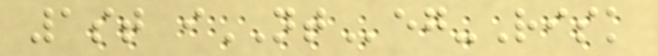1st iNTeg-Risk
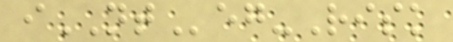iNTeg-Risk
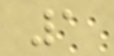1
